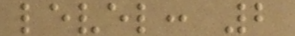level: 2
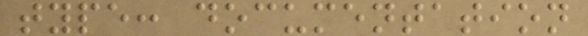type: documentation
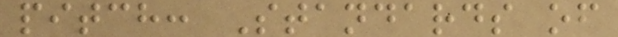pitch: Standards of
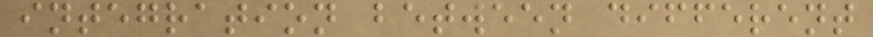integration between different
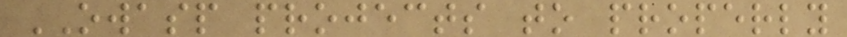OWASP projects to properly
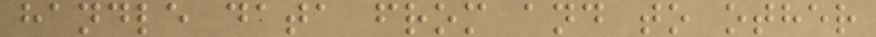handle data from and to other
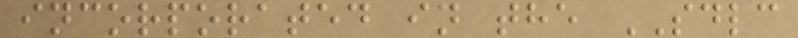incorporated in the SDLC
